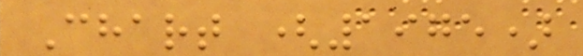Chart (1975)
